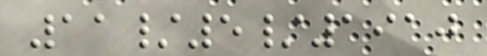11/5/1910
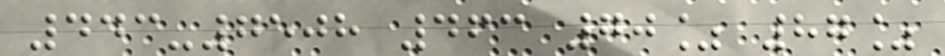443-7508 463 70% 87%
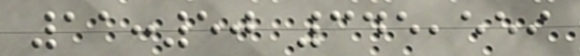11:50 345,559
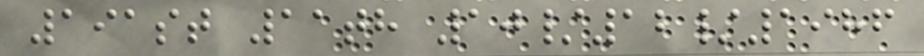191st 11th 10/12/1986
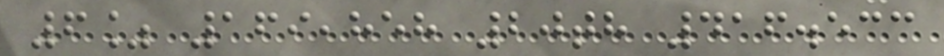6% 169,858 20th 416.533
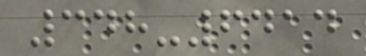348-6414
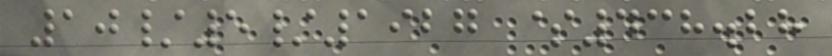10/5/1927 $438.28
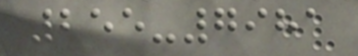255-7981
